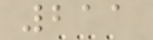211
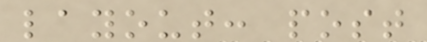layout: post
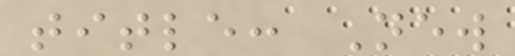title: New
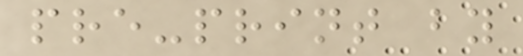pre-print by
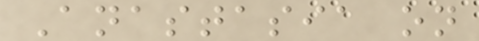Anastasia on
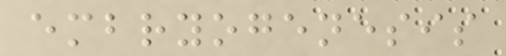embryogenesis
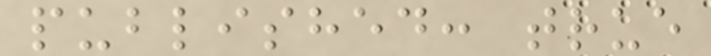published: true
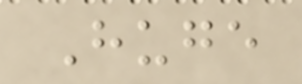Huge
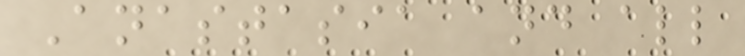Anastasia and all
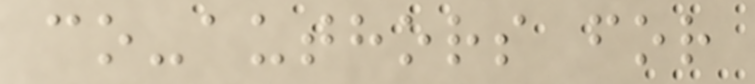co-authors for
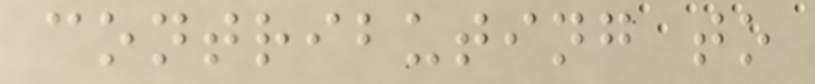contributing to
